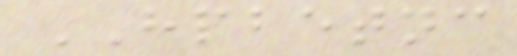HPBETNC
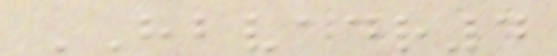HBVADR4
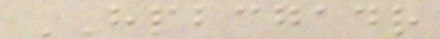HPBCGADR
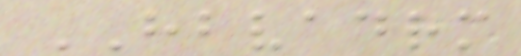HBVADRM
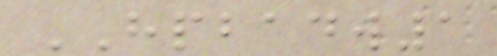HPBADW1
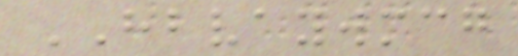HBVAYWMCG
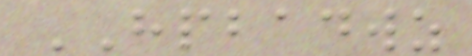HPBADWZ
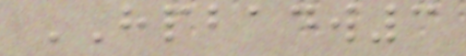HPBADW3
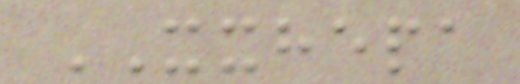XXHEPA
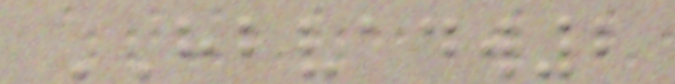HBVADW2
